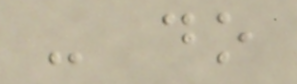- do
